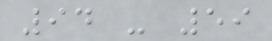94 - 59
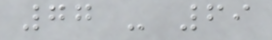77 - 69
